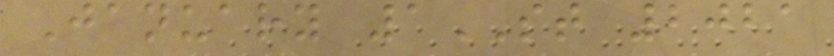January 1ST 2021
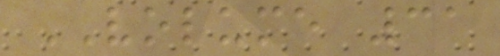VOLUME 31
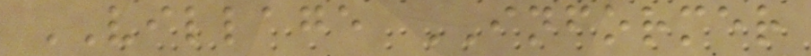VILLAGE INFORMER
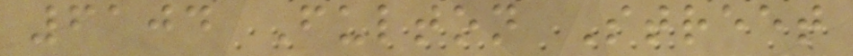6104 Fulton Street
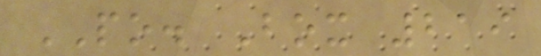PO. Box 219
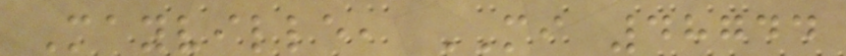Mayville, MI 48744
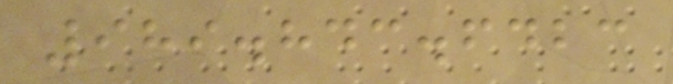989.843.6423
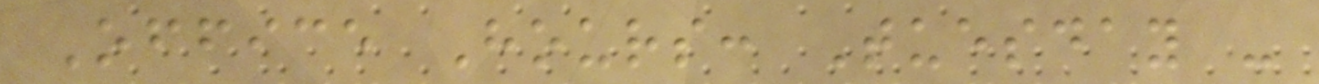Office Hours: Tuesday -
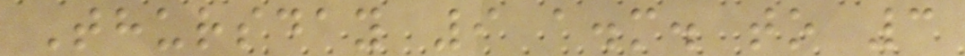Thursday 9 a.m. to 3
